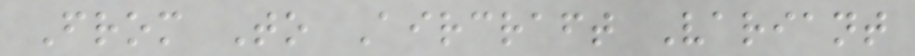From To Aircraft Variant
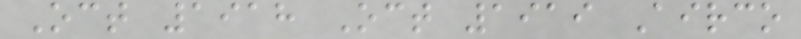Oct 1918 Oct 1919 Airco
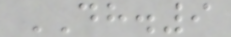DH.9
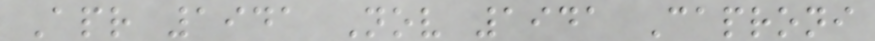Apr 1941 Nov 1941 Caproni
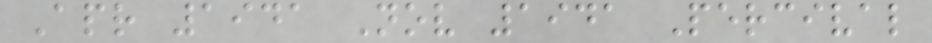Apr 1941 Nov 1941 Percival
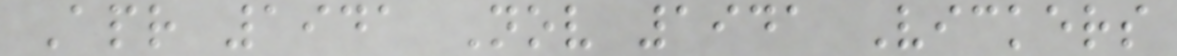Apr 1941 Nov 1941 Vickers
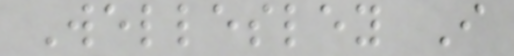Wellesley I
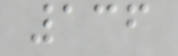136
